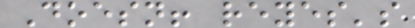Doesn! reyes's
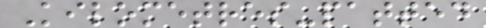Kilometres-patted
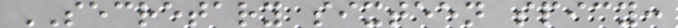SECRETARY sixteen spicy:
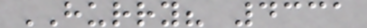HURRY? 4331
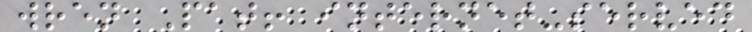wren Pat! internet-served
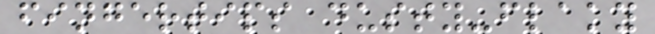fingertips dusty-flaky
